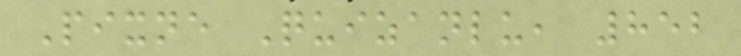Pixne Quizanlu, 852
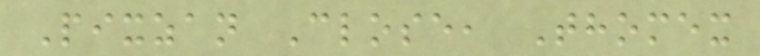Pixzan Close, Thomex
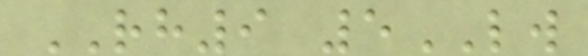RH9 5LW
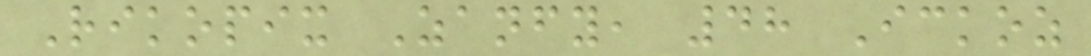Rikopix Zanfy, 48 Ickoz
